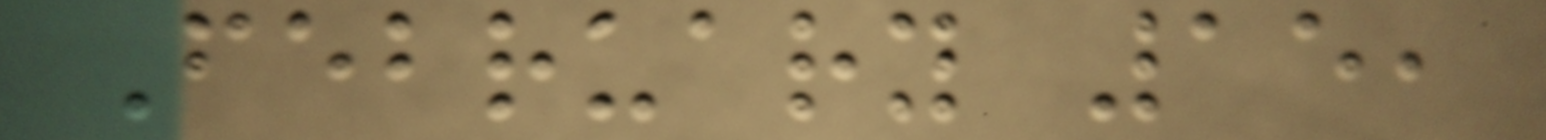February 15,
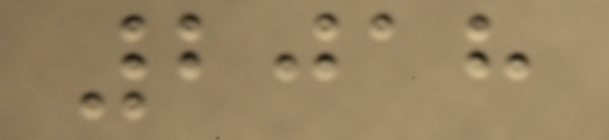2018
